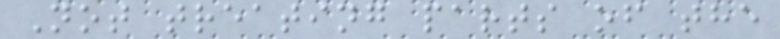Not treating parts of the
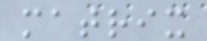matrix
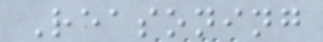Reasoning
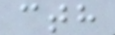cth
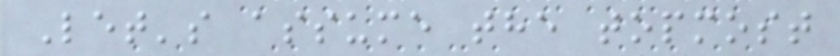Let's assume the topmost
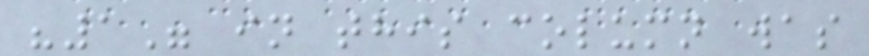"1" in this column was
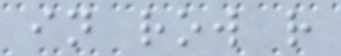in row r
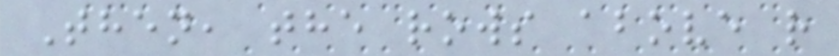Then, the rows above r
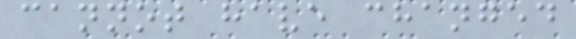cannot have changed
